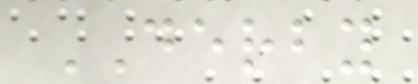DERBY
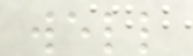well
